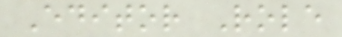Editor Role
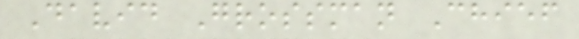David Grossman Chief
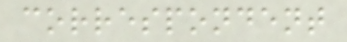correspondent
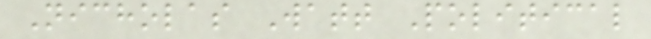Nicholas Watt Political
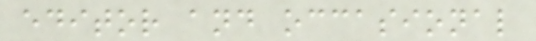editor and occasional
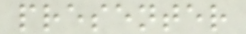presenter
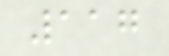117
